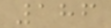186
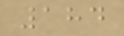184
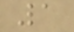1
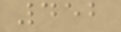452
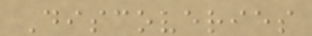Discoveries
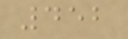452
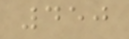450
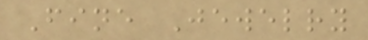Fine Jewelry
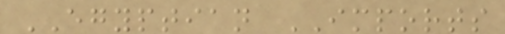EGYPTIAN IMPORTS
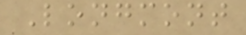Longmont
